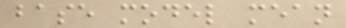base model mean
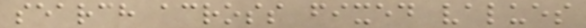search across fixed values
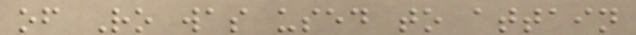of Ro was used to attain
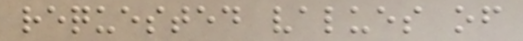requested values of
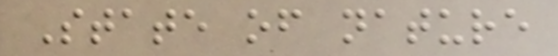State of nature
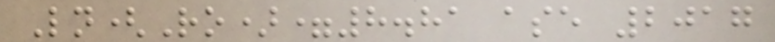Ln(Ro)=8.81 ase 2017
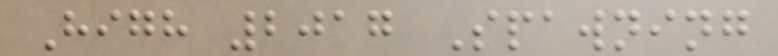High 2017 Spawning
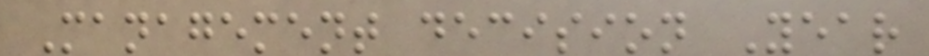Management decision Year
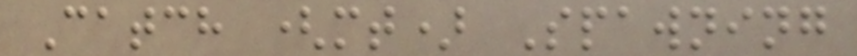Catch (mt) Spawning
